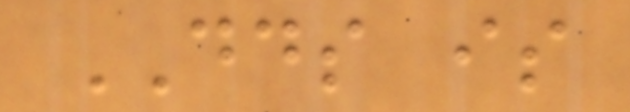DDS is
